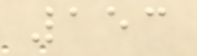153
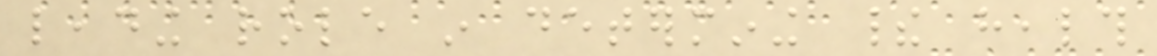leading role in determining their health
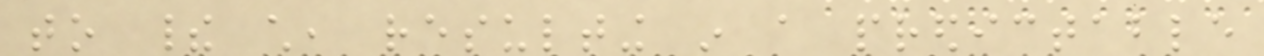to their child, resulting in a predictable
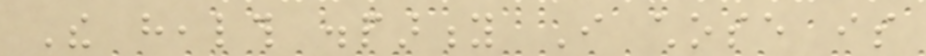The health disparity I chose is
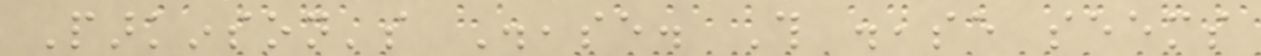Parkinson's Disease. This disease seems
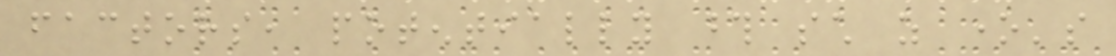factors, potentially those such as one's
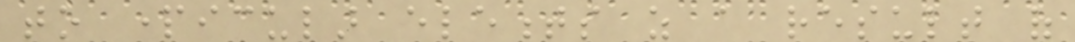to particular elements as a result of
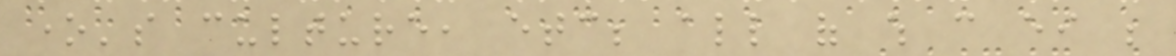one's culture, etc; all of which can either be
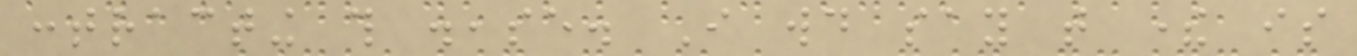contracting this disease. I would say that there is
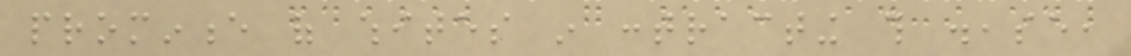prominence of whites in contracting this disease,
